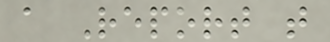a Report that
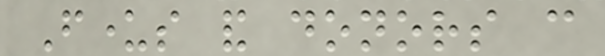Funders and donors can
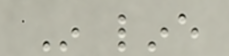In line
